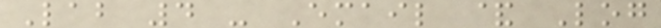Lab 4 - Email & Log
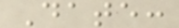Date:
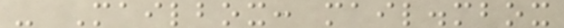- Mailbox: mail.mbox
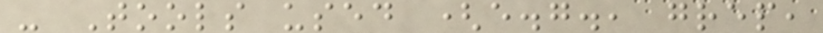- Tools used (e.g., grep,
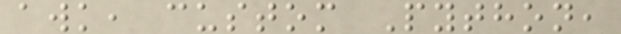awk, custom Python,
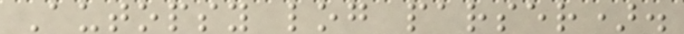Autopsy log parser).
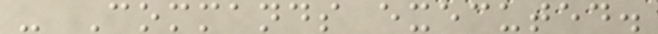- Commands executed.
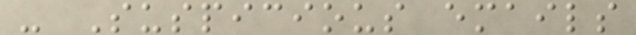- Suspicious emails
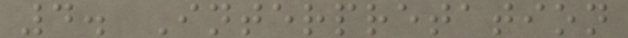4. Interpretation
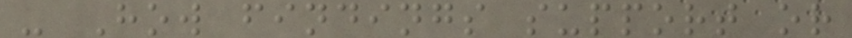- How findings support or
